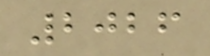2026
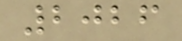2026
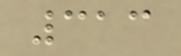313
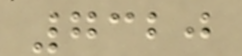7320
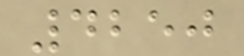4250
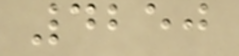4250
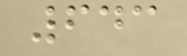643
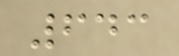643
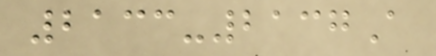2133-2137A
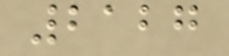2127
